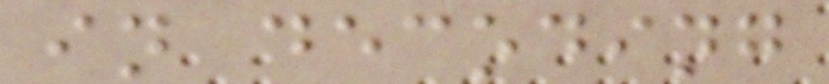in decoding
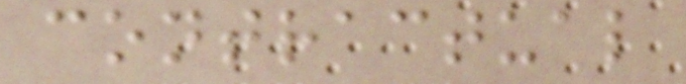contractual
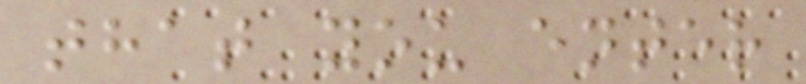that you enter
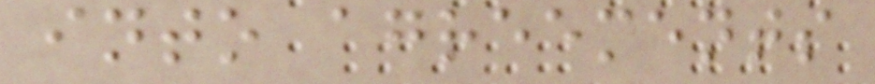into agreements
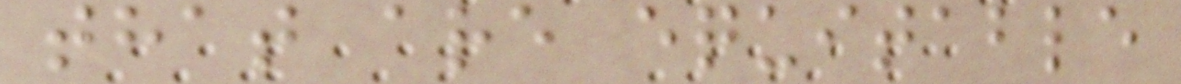that are equitable
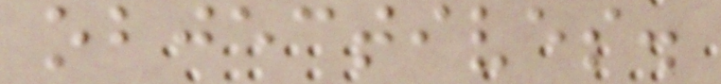objectives.
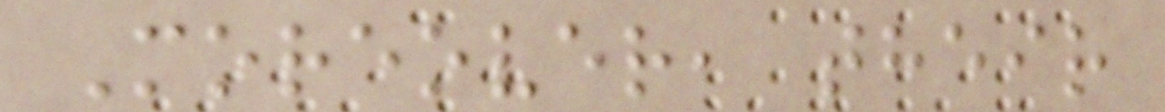Moreover, their
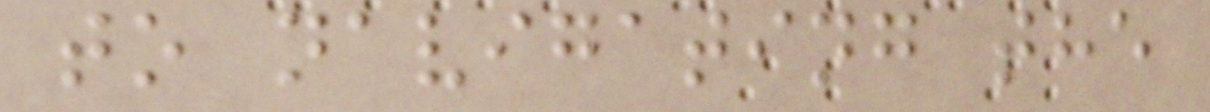to navigating the
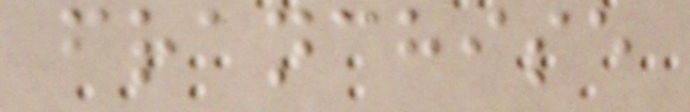franchise
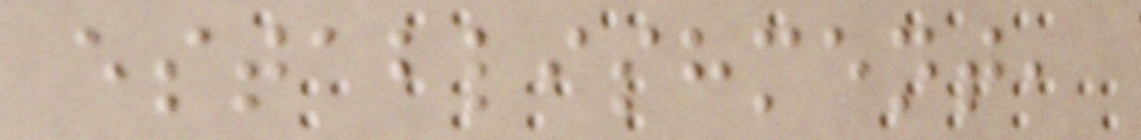establishment,
